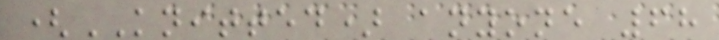(KNITTED) anyone 68
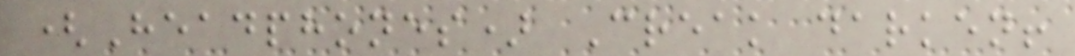(Headphones) Creak darken!
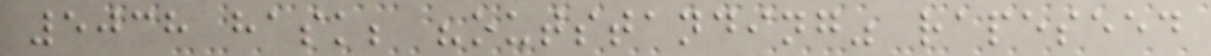5038 hask; "outstanding" rapeseed
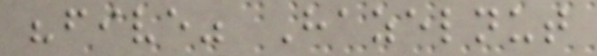"five" Hazelnut
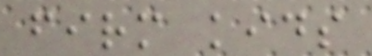firm kids
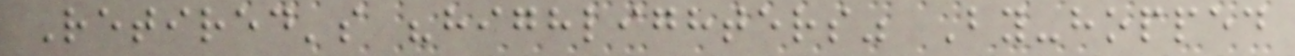Retired's "highlighters" By-hopped
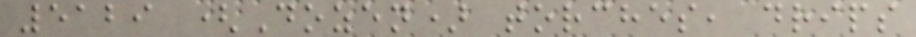5129 (Dozen) torches, drips
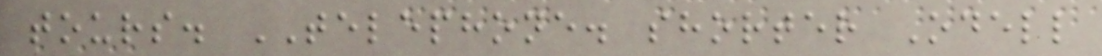tours. TELEPHONE. shorter Odell
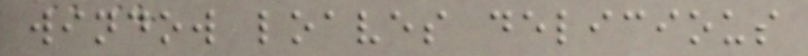window loaves delicious
